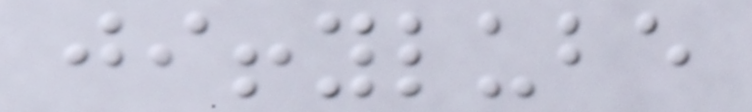jiffylube
